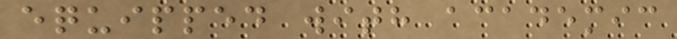equipped with academic
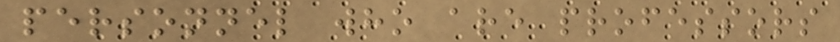personnel who are professors
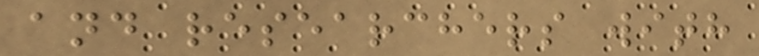and researchers with
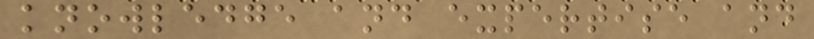knowledge and expertise and
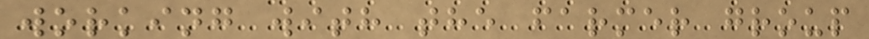working with the farmer group
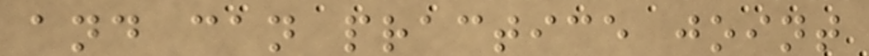and can practice joint
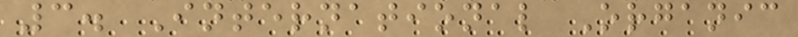3. International Organic
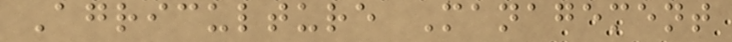Agriculture Management
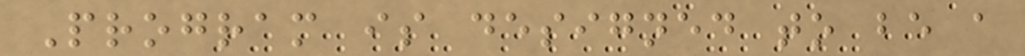Program is designed to be a
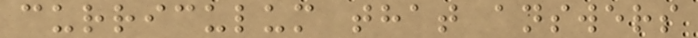curriculum that answers
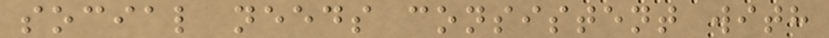social needs consistent with
